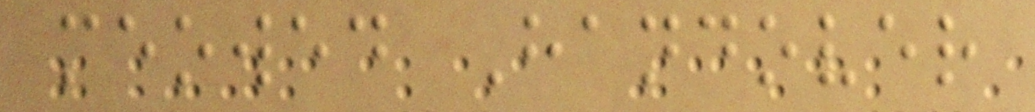meowed Handover
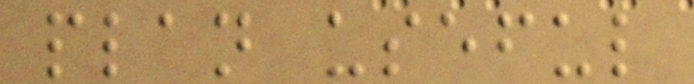plan useful
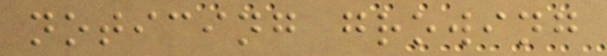noticing growing
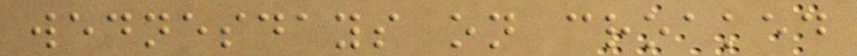wednesdays on croaked
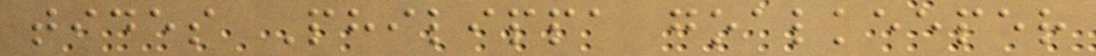tides Philippa goalkeeper
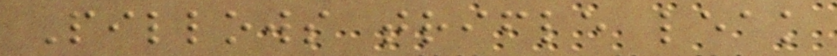Pillows trifle leak
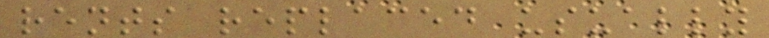rents replaced usually
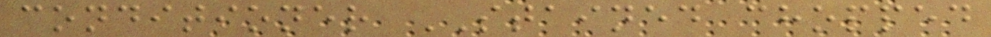conditioner STAINED chopped
